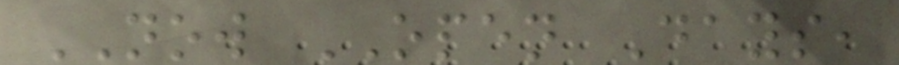NOW OPEN Days,
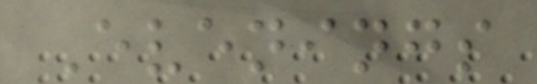Evenings
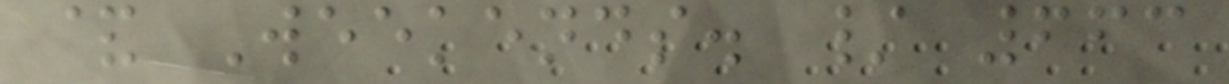& Weekends. / 663
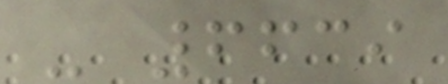- 6639
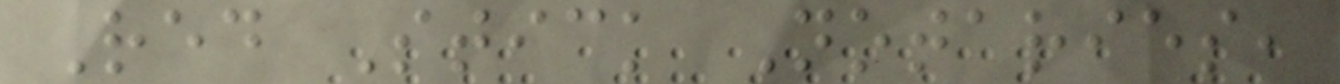Red Stick Notaries,
